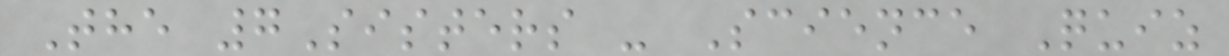The 7Sisters - Science Quiz
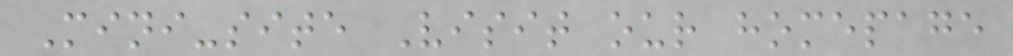Mini-site Visit our homepage
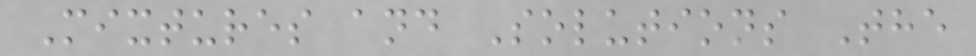Mixtures and Solutions The
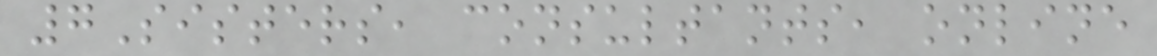7Sisters, consultants, online
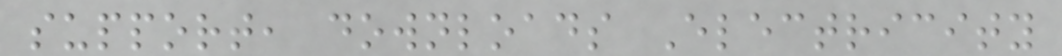support, downloads Electricity
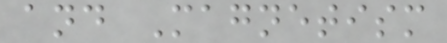and Magnetism
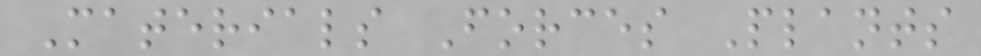Materials Forces Plants
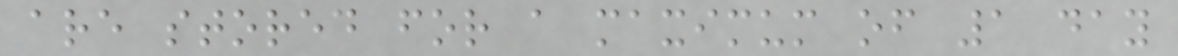are stored for a maximum of 1 day
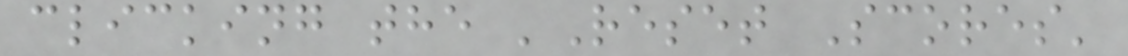clicking the 'Reset Scores'
